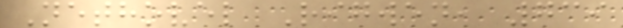Nethovel Rigwen, 739
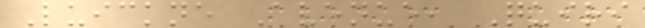Luickne Avenue, Quiri
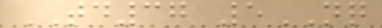TD37 5NQ
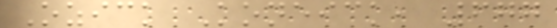Ozick Koneick, 677
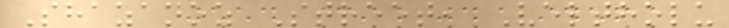Shazanoz Street, Veltholu
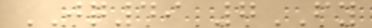JQ49 7FY
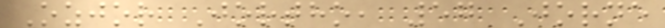Ozjor Jortho, 57 Jorne
